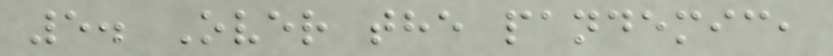5. Over the pandemic,
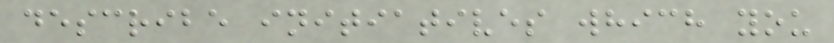describe initiatives which you
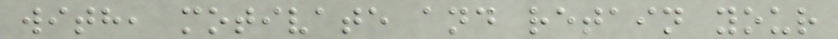with, motivate and retain your
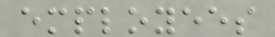employees
